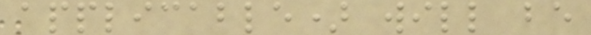applicable) will be
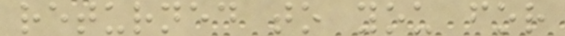returned to you for
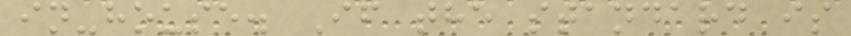in-house. If the standard is
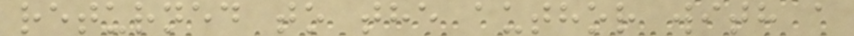returned to the author with a
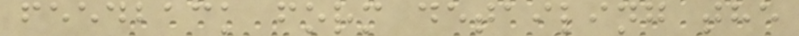feedback form detailing the
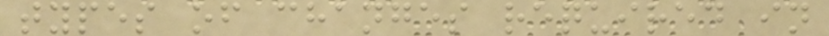types of changes required in
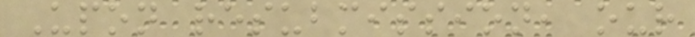Upon resubmission, our
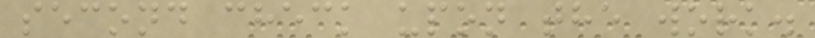second check upon the work.
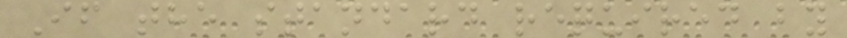If the standard required by
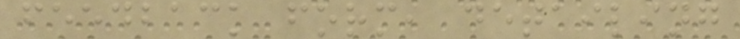feedback form, detailing
